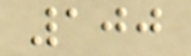100
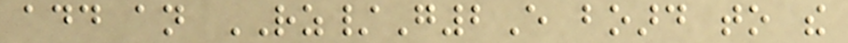add an RZ/G2E board to the
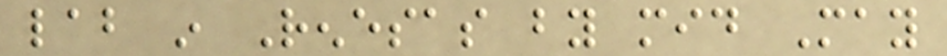lab in Renesas by mid May
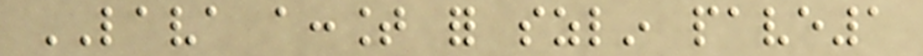LAVA account for szlin pave1
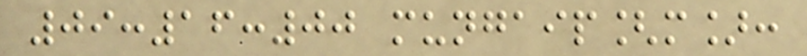09:16:00 mungaip[m]:
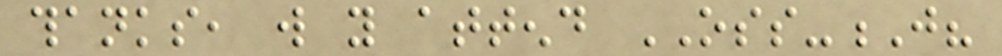thanks, will you attend OSS-J?
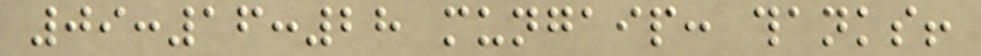09:16:28 mungaip: thanks!
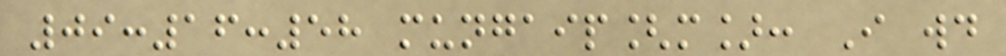09:16:58 mungaip[m]: I would
